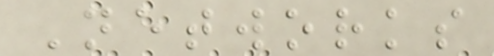Networks
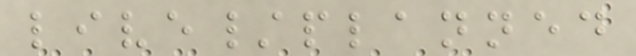live/planned
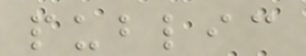public
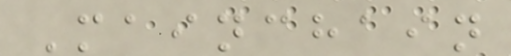Mainchain
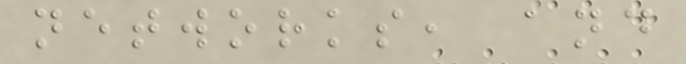networks, and
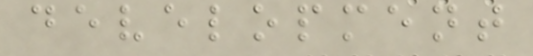development
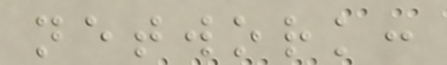network:
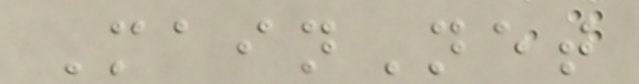MainNet
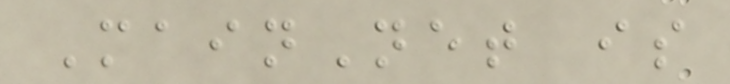MainNet is
